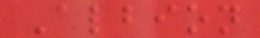Albion
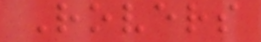Rovers
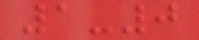1-0
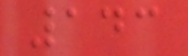143
